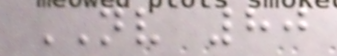NV 80
